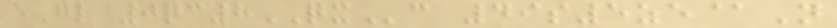eGl 0qc8QXc 49s5ze@N
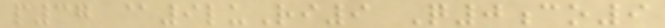p37 @9luRi9 Q0co9
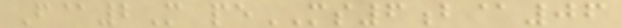F@2M peMS6b@06
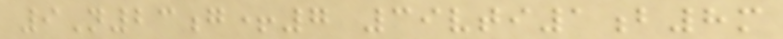9N23g+7 39vti1b8m
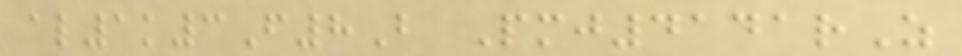al1k3F8B Pmj4141rZ
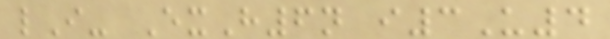lI- ExH6n i3U4
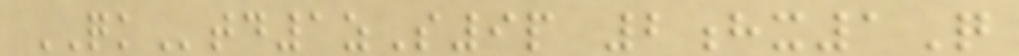QKtd1zS9p 2hx1Q
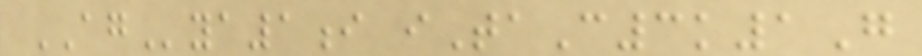AGya1i iTaC3k1G
